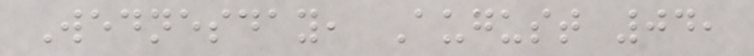Wednesday, August 04,
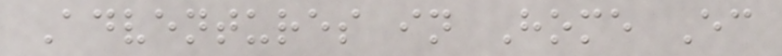Adventures in Home Ec
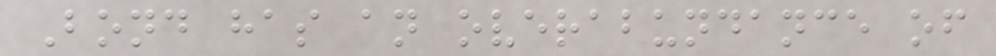Bond has an overabundance of
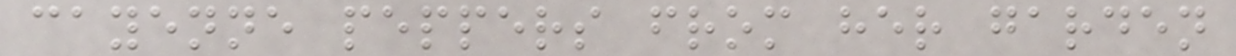cayenne peppers from her garden
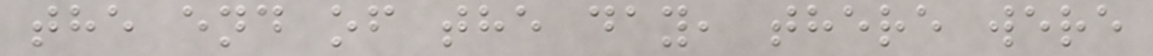the end of the day, there were
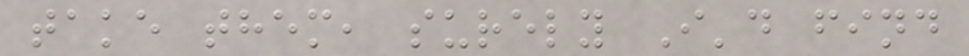take them, surely I'd find
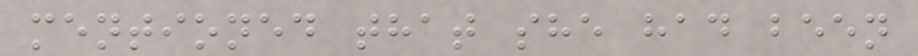mentioned that she had been
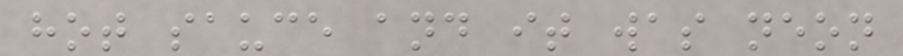hot sauce and it was neon
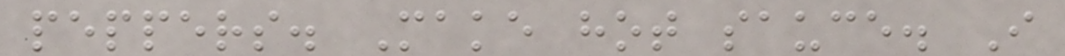peppers. Make hot sauce. I
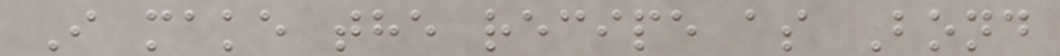I make the recipe as Bond
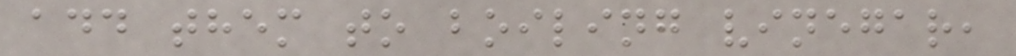add them to boiling vinegar,
